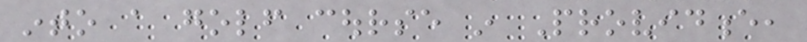into a golf course in Providence,
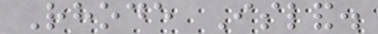Rhode Island.
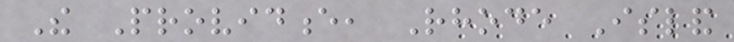The Providence, Rhode Island
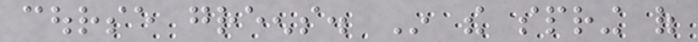course greens. In the spring of
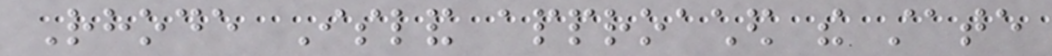Rhode Island approached the state
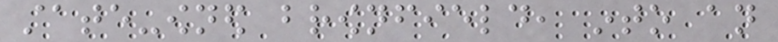state-owned brownfield, into an
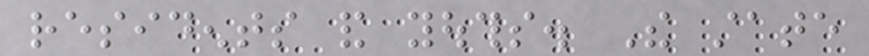residents and youths. The state
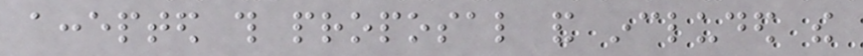accepted this proposal and included the
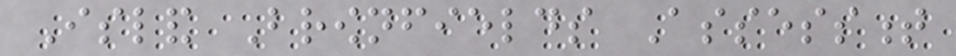Island Brownfields Assessment
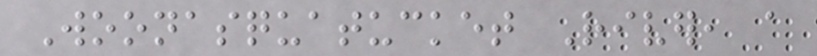Woonasquatucket River, a
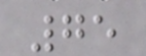75
